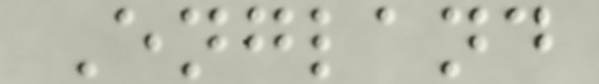England
